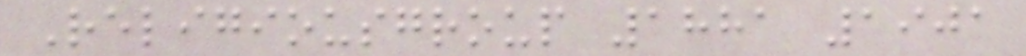Religiousgroup 1881 1901
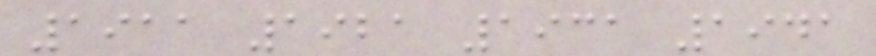1911 1921 1931 1941
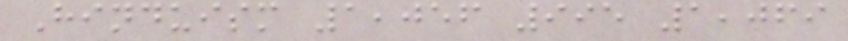Hinduism 1,056 995 1,069
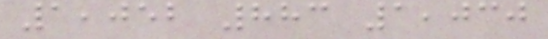1,052 883 1,030
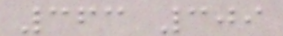363 309
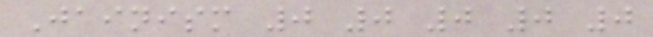Jainism 0 0 0 0 0
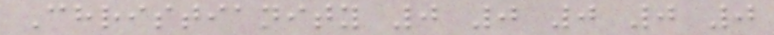Christianity 0 0 0 0 0
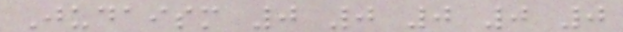Judaism 0 0 0 0 0
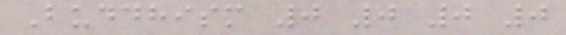Buddhism 0 0 0 0
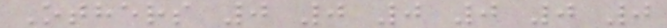Others 0 0 0 0 0 0
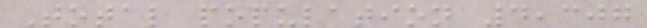Total population 4,307
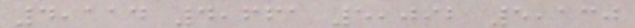4,114 4,661 5,092 5,130
